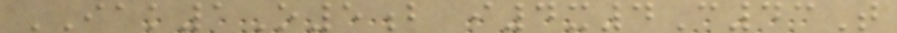IAK1O5b i4x4C43T
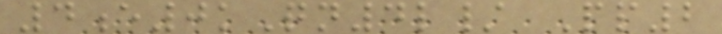4e0kQn4l/ Pp2
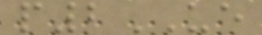p2UE
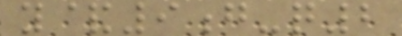y&9g-q2
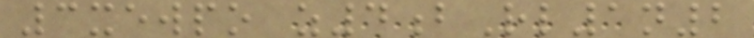3xewpo z4bRl1n2
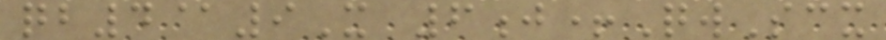qb4@9X 6j+QwScx
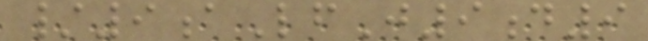/9aLfJ9d9
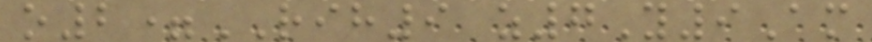o2=RIH9 z7Y9Am
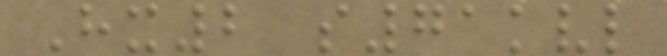Hx2 s71kvl
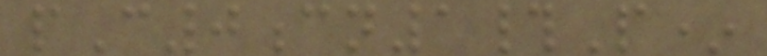pC0cn1#P*
